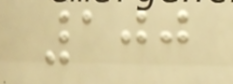100
